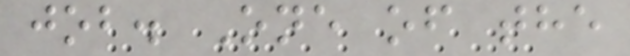job. One of the
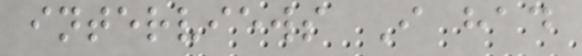interviews I had
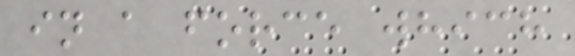in a force which
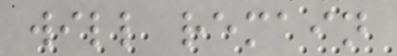will remain
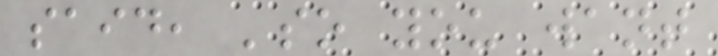said, 'so you want
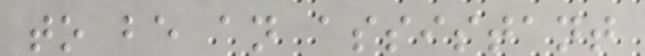to be an assistant
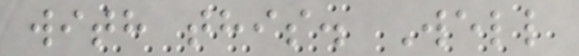with this. Well
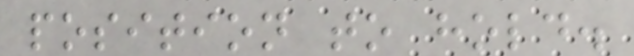position to hold.
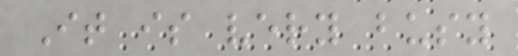It is very busy
